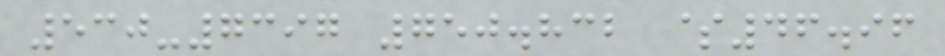530-7397 750.832 $46.96
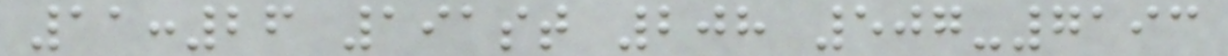11:26 191st 208 507-7193
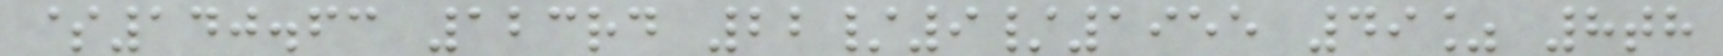$140.63 123rd 22/9/1955 49% 8th
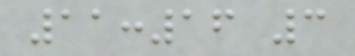11:16 3
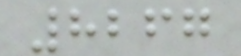8267
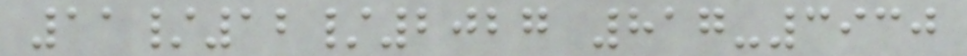11/12/2027 817-3930
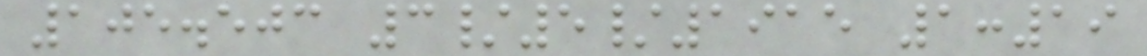105.503 3/5/1915 1:19
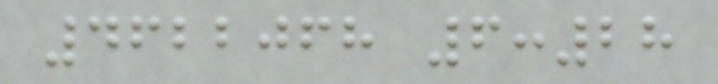4622068 6:28
